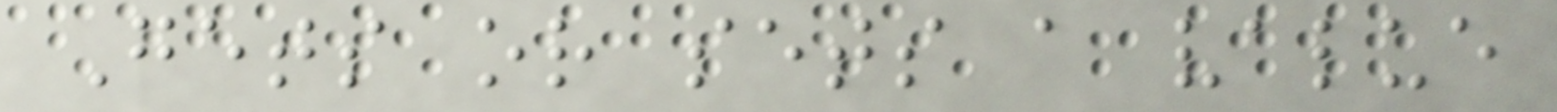Gets or sets a value
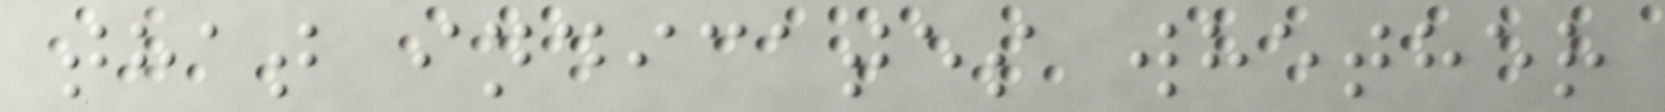that indicates whether
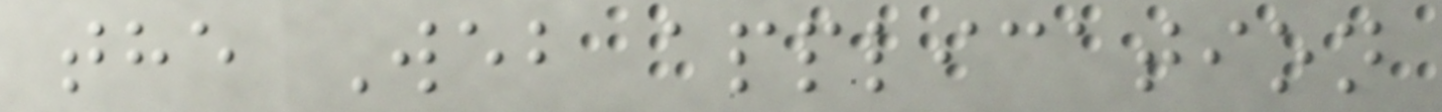the Web application
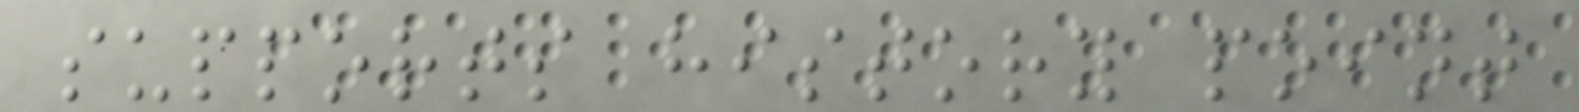supports history point
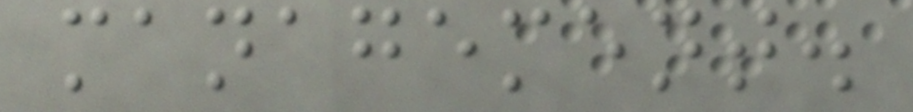management.
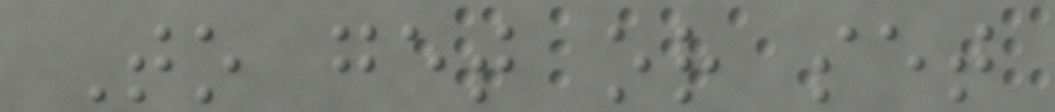To get or set
